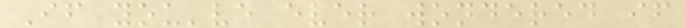If you've ever wondered if
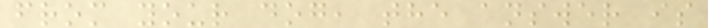from your dog, the answer is
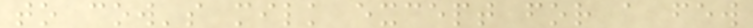to cow's milk except for a few
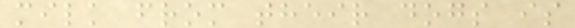milk from their dogs is
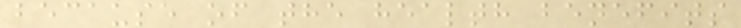because of the health benefits
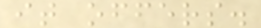it offers.
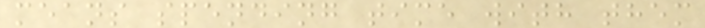means spending time with them
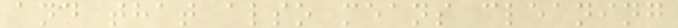and that also means cleaning
